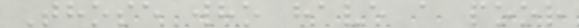Those who have a poor
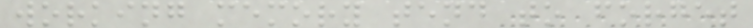working memory tend to forget
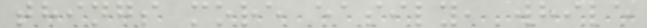things more easily, while
